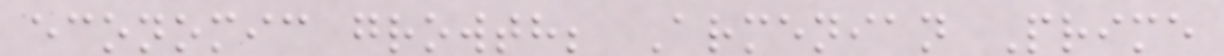economic growth; Armenian Prime
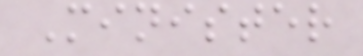Minister
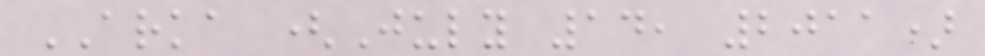ARKA (July 14, 2011)
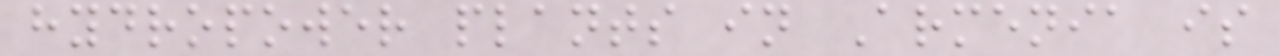hydropower plants in Armenia is
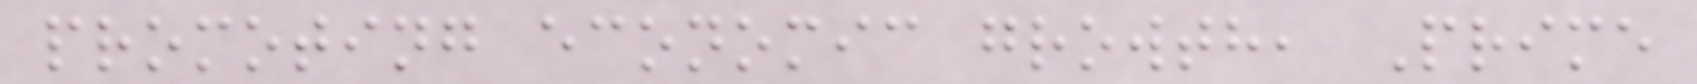promoting economic growth, Prime
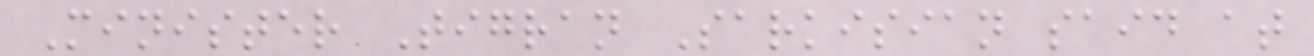Minister Tigran Sarkisian said at
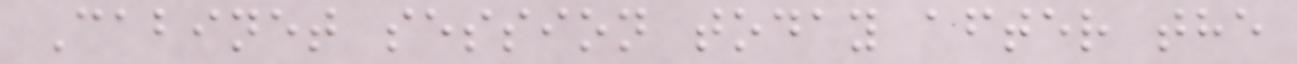Cabinet session today after the
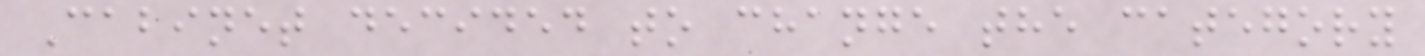Cabinet decided to change the category
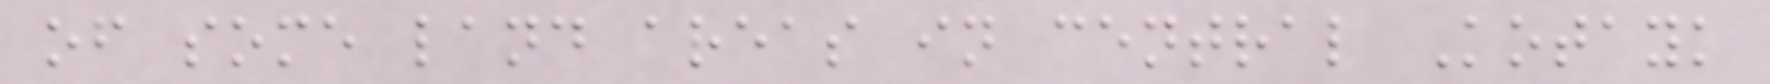of some land areas in central Kotayk
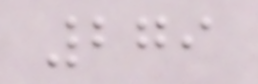279
